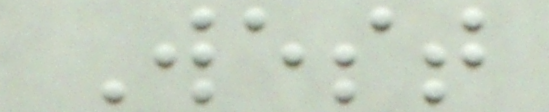West
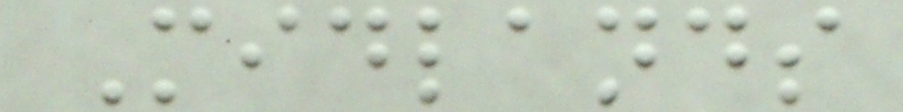Midlands
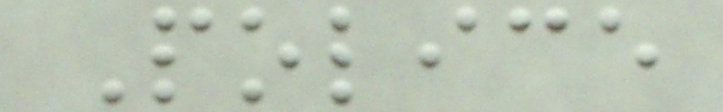Police
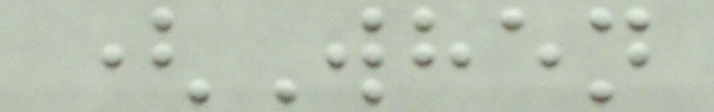(When
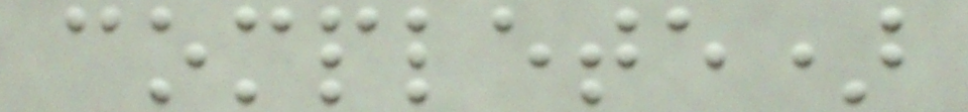complete)
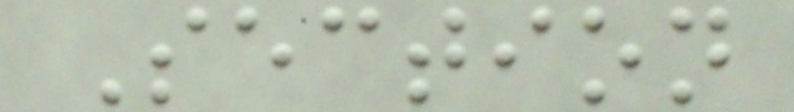Section
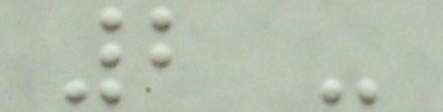2 -
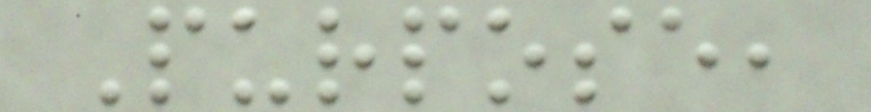Purpose,
